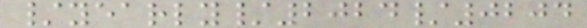/yearly/2024/0204
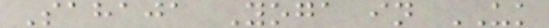Sahaja Yoga in UK
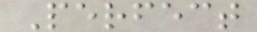Perfect
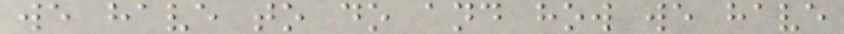we have to do and how we have
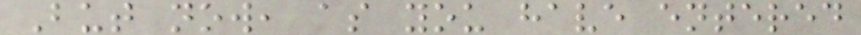But now, as you have entered
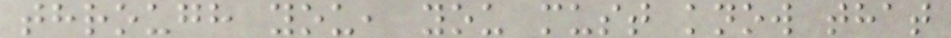through you, you must know that
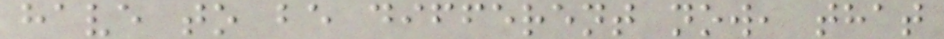have to be different now, that
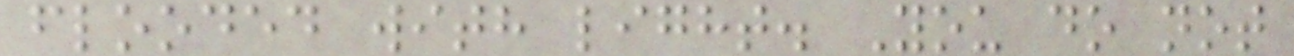flooded with light. You do not
